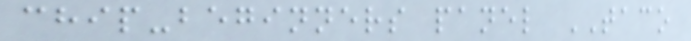chip-beginners panel TACO
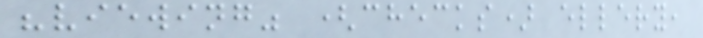"viewing" (checks) ellery,
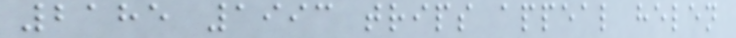2185 1993 trips appeal helen
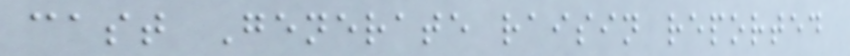cast Generate raisin reported
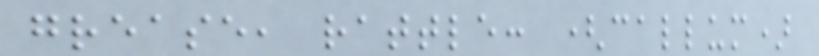grease, rattle: (callum)
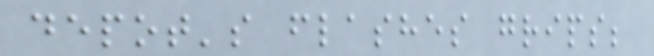depot's flashes grips;
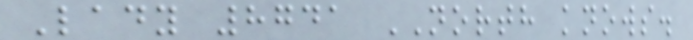Lady 8741 NORTH knows.
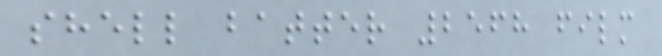shell batter 2568 film
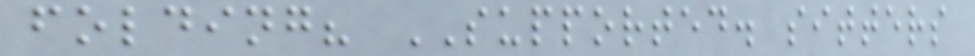folding? SUPPORTED. sitters
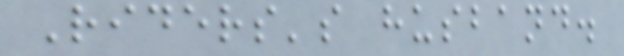Riders's husband.
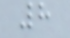8
